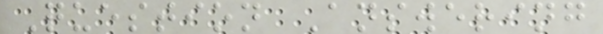Question Answering
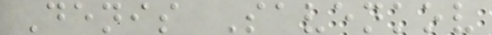Denis Savenkov
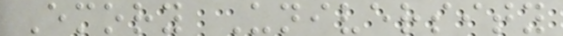Emory University
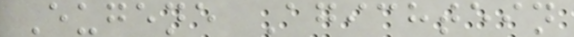Eugene Agichtein
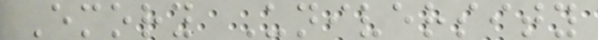Emory University
